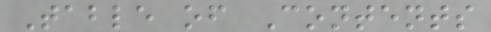Table of Contents
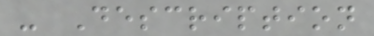- Description
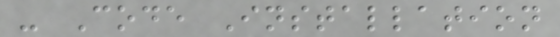- Code Installation
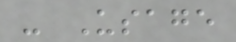- Usage
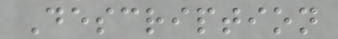Description
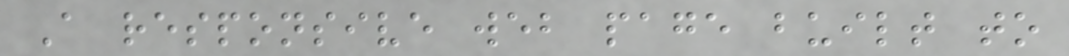A responsive web page built to
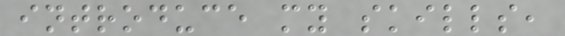introduce my skills,
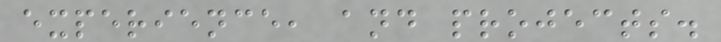experience, and projects.
